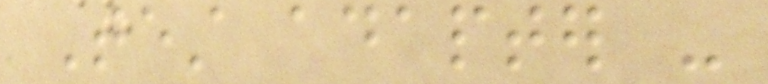Test adapter -
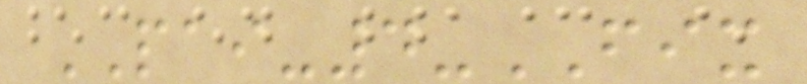PAI-4-FIX
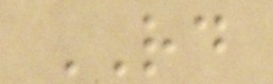RD
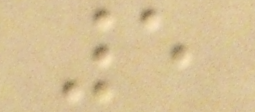5
